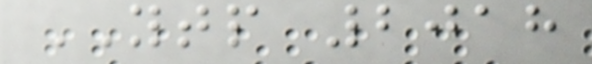YTP 2018
